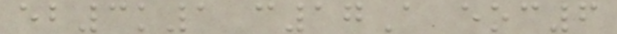eb3k1 c17A eoc6
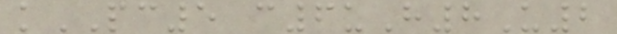kPC5 c6uH8U2
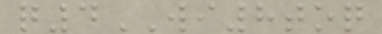q4WI8toq
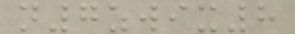n7zwix8
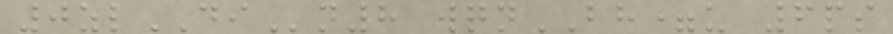0zlDIn8 wqnBH=u 6ps
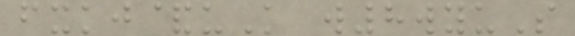fxkj&uK w8wyuS
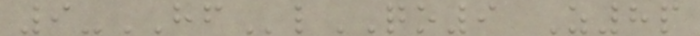9-HFlQO9 Z8p
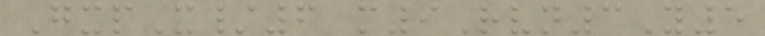GxpX/6 m9Rvn3Y5
